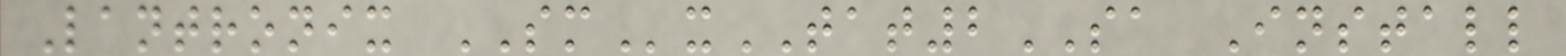Lantronix SMxTAT2SA Install
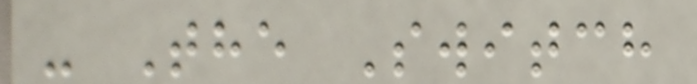- The Switch
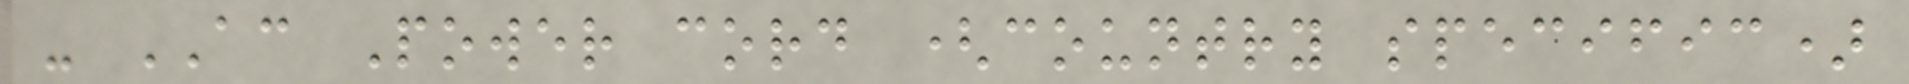- AC Power cord (country specific)
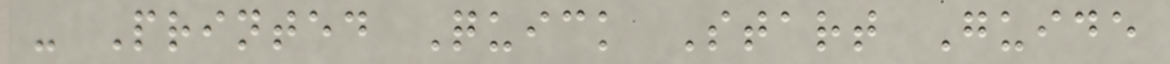- Printed Quick Start Guide
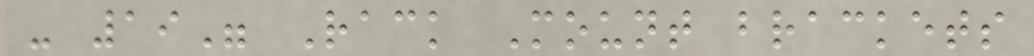- 19" Rack Mount brackets
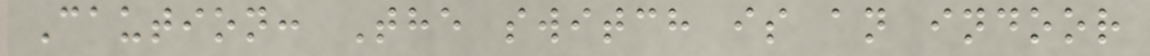Caution: The switch is an indoor
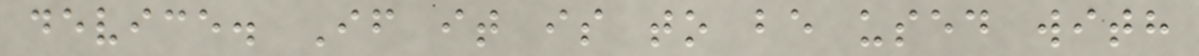device. If it is to be used with
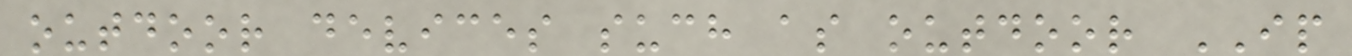outdoor devices such as outdoor IP
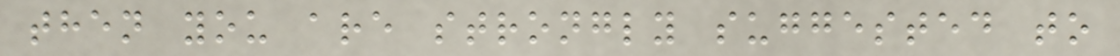then you are strongly suggested to
